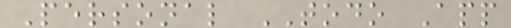Personal TODO App
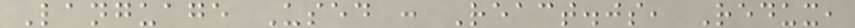Language Used : React.js, Redux,
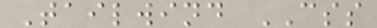Tailwind CSS
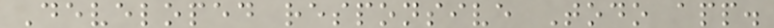Developed responsive Todo app.
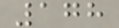178
